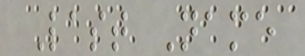Last Name
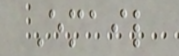Email
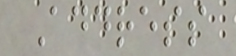Address
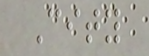City
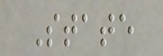State
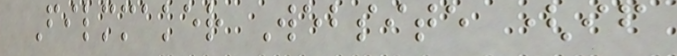Filmmaker Website (if
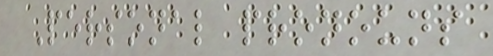Personal pronouns
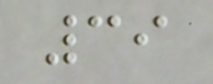39
